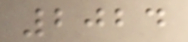2024
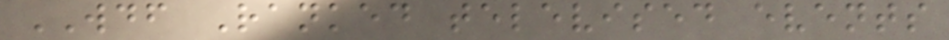WDF Ranked televised events
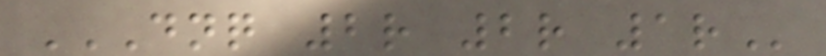DNQ 2R 2R 1R
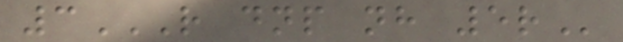3R DNP NH 5R
